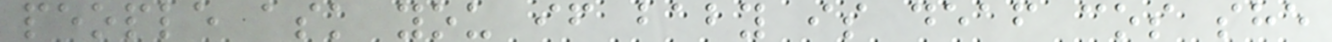people ask you if baby is deaf cos she
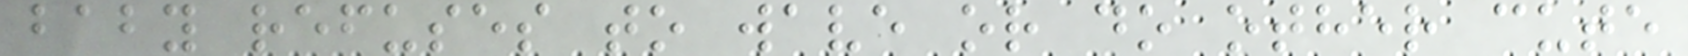baby refuses to wave or do other cute
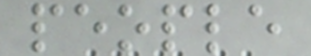people
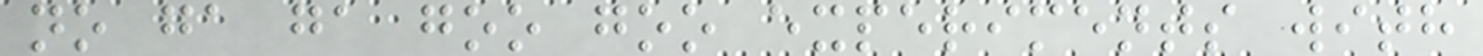no ga ga goo goo experiments with
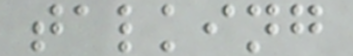talking
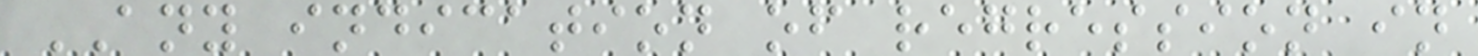ANY indication of regression in
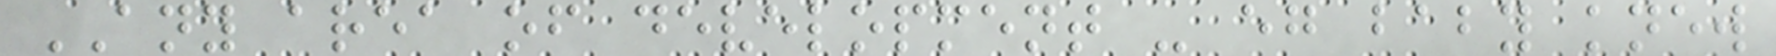ANY area of development - eg baby knew
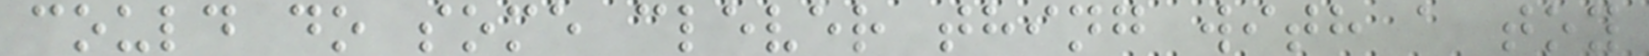could do some clever thing with a toy
